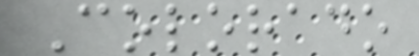Colorado
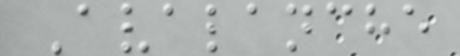Avalanche
